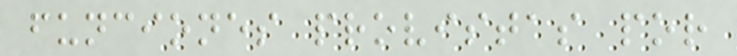funciones provistas por
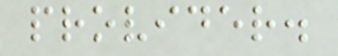provider.
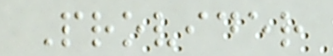Provider
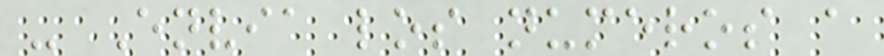- Envia los numeros a
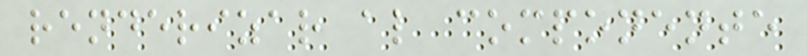renderizar al componente
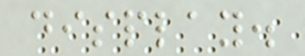display.
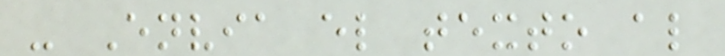- Envia el texto al
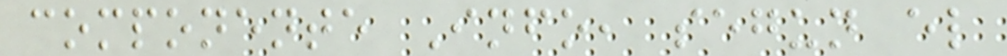componente Info, segun el
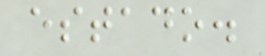estado.
